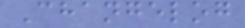Changelog
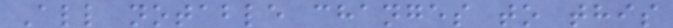All notable changes to this
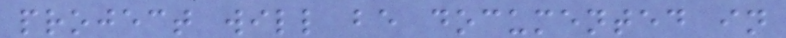project will be documented in
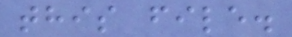this file.
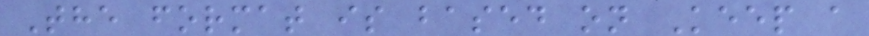The format is based on Keep a
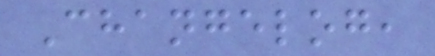Changelog,
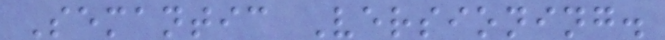Semantic Versioning.
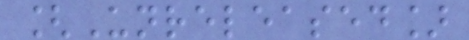[Unreleased]
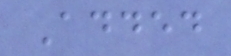Added
